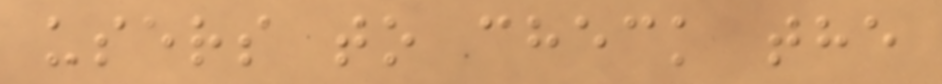users to check the
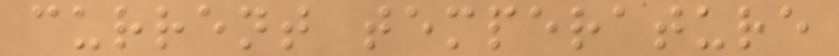current temperature
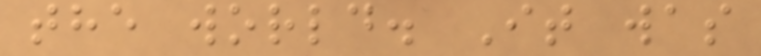the world. It was
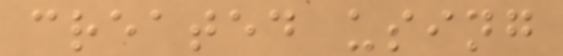created using
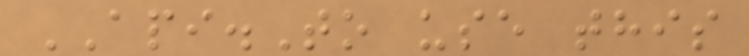API.To use this
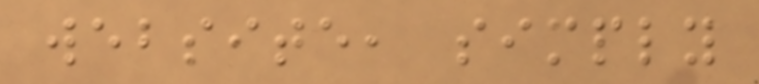website, simply
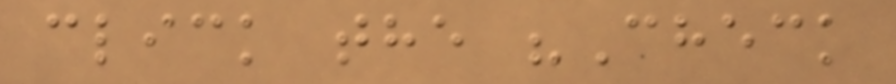click the "Check
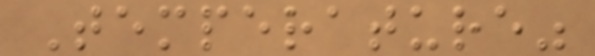Temperature"
